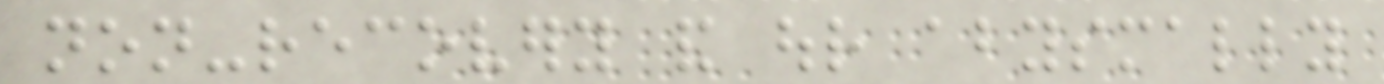non-recovery and our abysmally
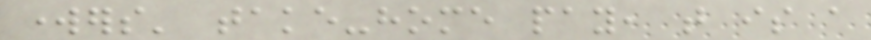workers' take-home pay, that is a
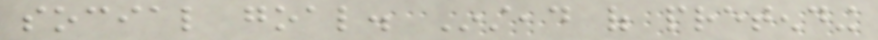social goal. Instead of pretending
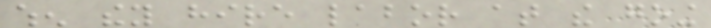when they hire labor at the going
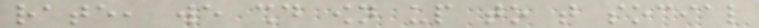rate, we should own up to that social
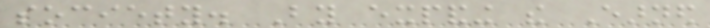society. By expanding the Earned
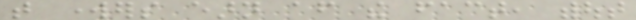that workers earn after the fact, without
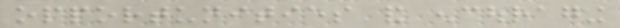opportunities and encouraging
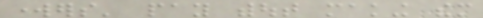workers' pay without making them
